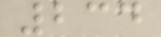234
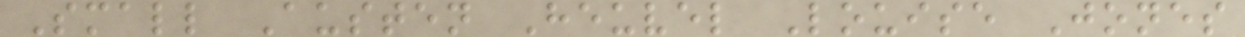Small Austen Heuvel Louise Jones
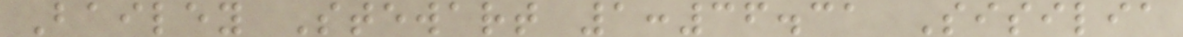Bailey Stewart 1:36.31 Sisilia
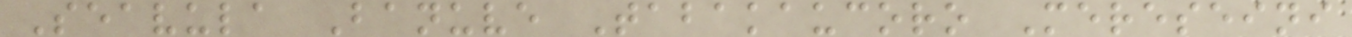Seavula Banuve Tabakaucoro Mereseini
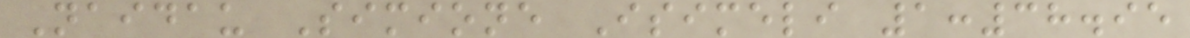Naidau Simione Isimeli 1:38.95
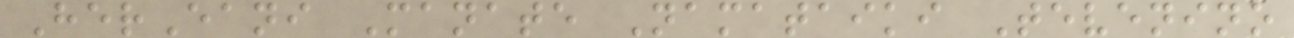HerEani Manate Namataiki Tevenino
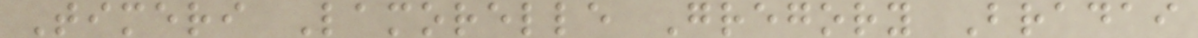Timeri Lamorelle Gregory Bradai
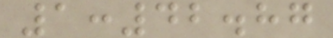1:42.87
